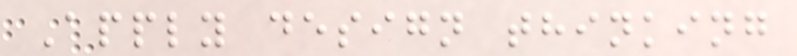Apply design thinking
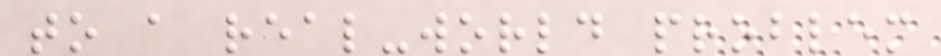to a real-world problem
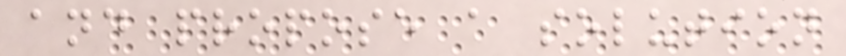and propose a solution
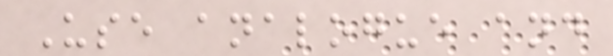Use analogue and
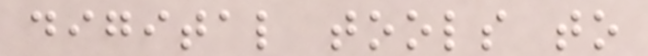digital tools to
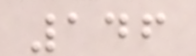146
